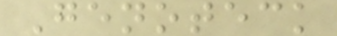Genoteck
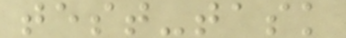test-task
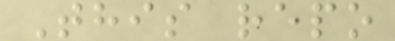This repo
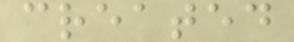created
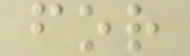for
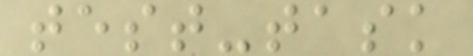test-task
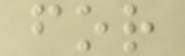for
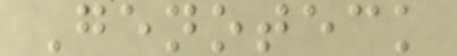Genoteck
